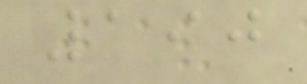190
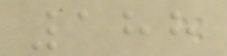188
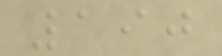190
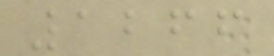1266
